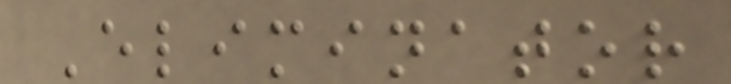Eliminator
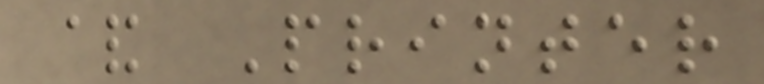& Printer
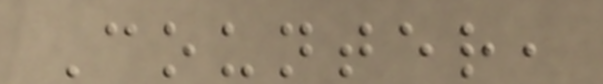Counter,
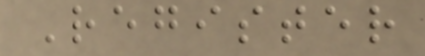Register
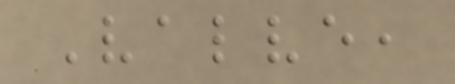Valve,
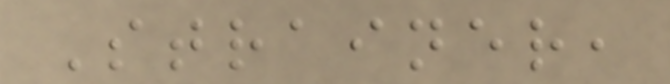Strainer,
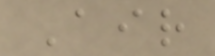Air
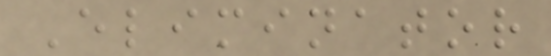Eliminator
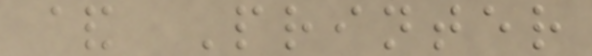& Printer
